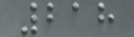218
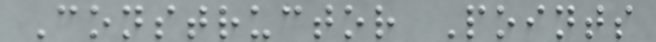Constructor Points
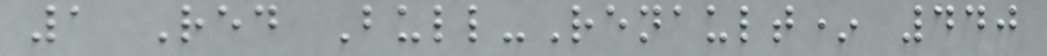1 Red Bull-Renault* 440
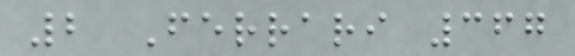2 Ferrari 367
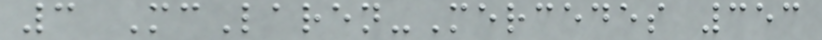3 McLaren-Mercedes 353
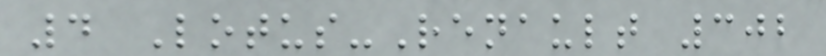4 Lotus-Renault 302
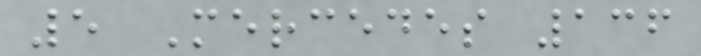5 Mercedes 136
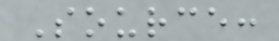Source:
